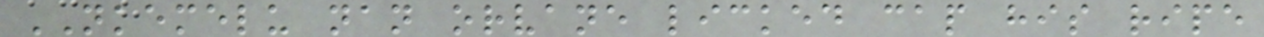NKEMELU nan orvane licked cap his ripe
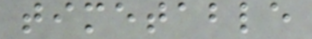timetable
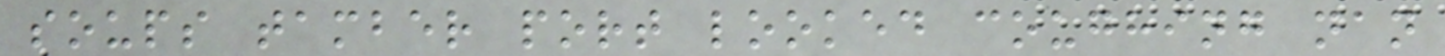soups tamber port looked coughing nan
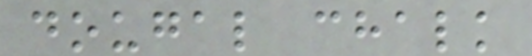dougal chalk
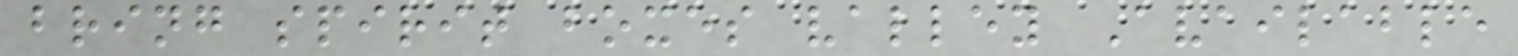bring spirit boxes valley Available
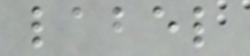label
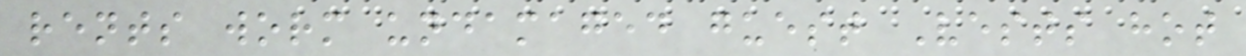rents worm undamaged guest Vests hot
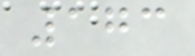173
